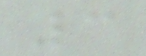3
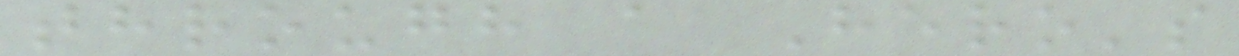through a Hero's
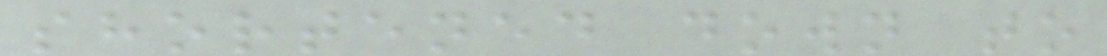shortened down to
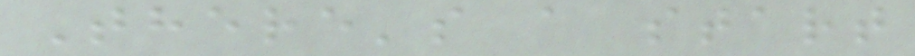There's a start
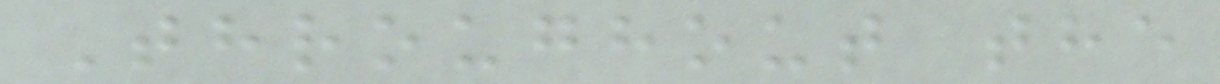Throughout the
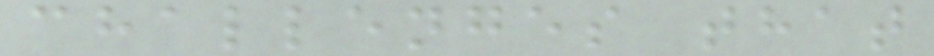challenges that
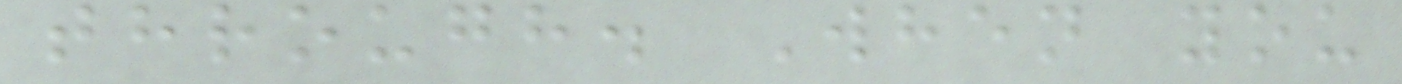through. When you
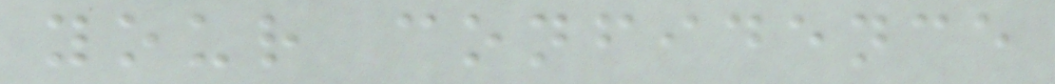your confidence
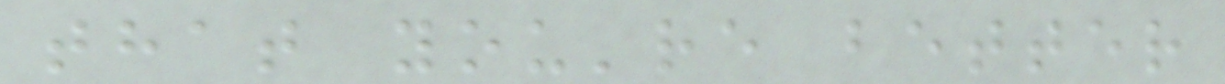that you're better
